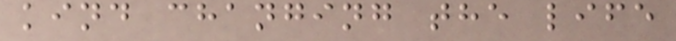kind changing the life
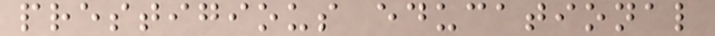prestigious educational
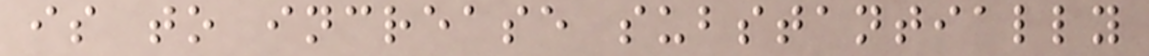is to increase substantially
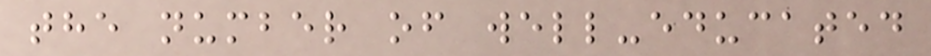the number of well-educated
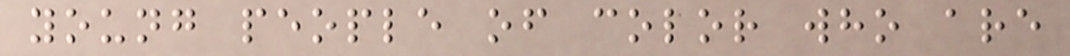young people of color who are
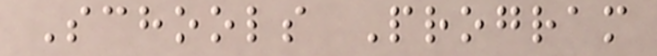Schools Program
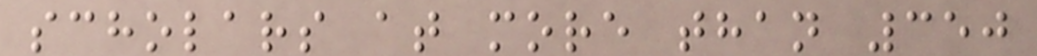scholars at more than 350
